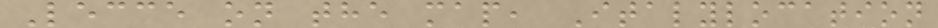Lecce on the map, Italylocation
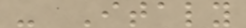- Italy
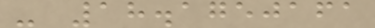- 18.1750161
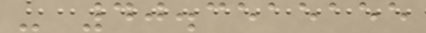- 40.3515155
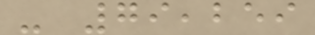- 79,259
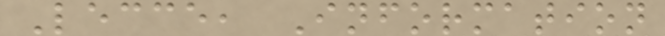Lecce, Information
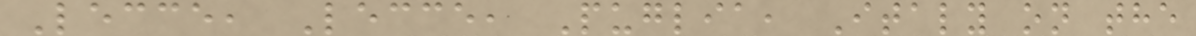Lecce, Lecce, Puglia, Italy on the
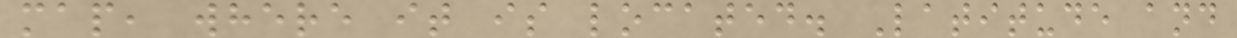map, where it is located. Latitude and
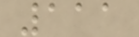111
